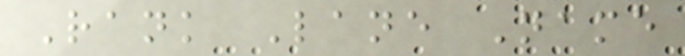Rank Lane Name
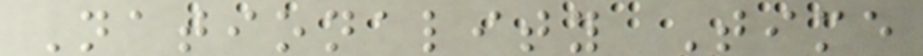Nationality Time
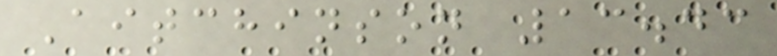Aitchinson 13.43
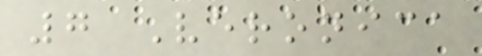7 Veronica
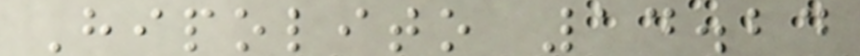Hipolito 14.24
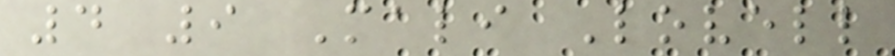4 9 Mali Lovell
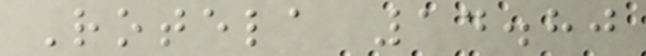Rotela 14.80
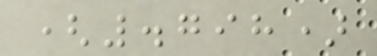(.798)
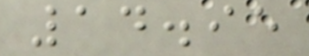14.95
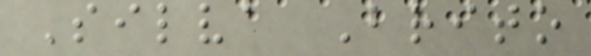Silva Brito
